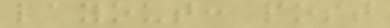layout: post
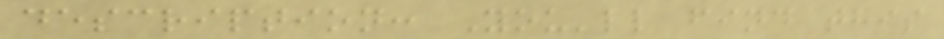description: You'll find this
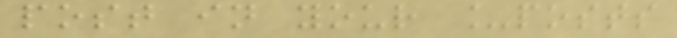post in your _posts
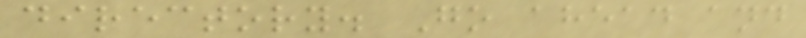directory. Go ahead and
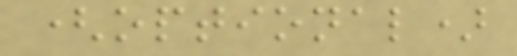(optional)
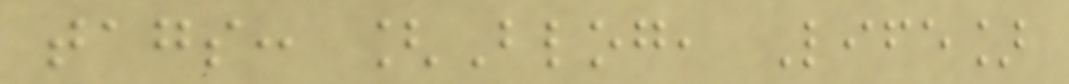tags: [Blog, Life]
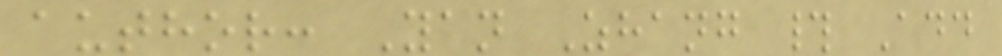author: Yan Zhang # Add
